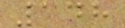148
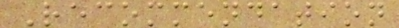Recommendation
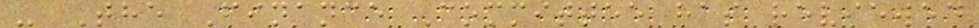- The Finance Committee has reviewed
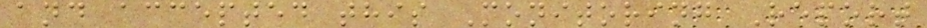and accepted this Monitoring Report
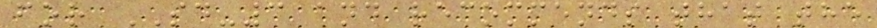for SD-3 and recommends that the
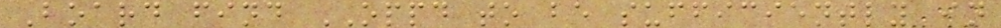Board find OPPD to be sufficiently in
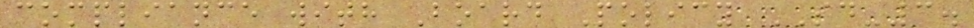compliance with Board Policy SD-3.
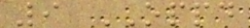9 OPPD
